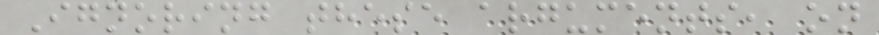Ignoring these arguments, on
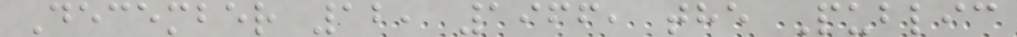December 12, 1966, the Public
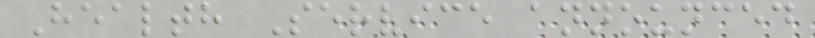Health Service announced
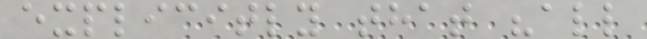explicitly that "all
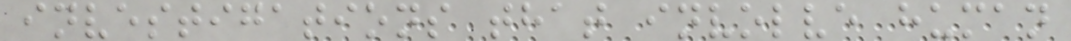investigations that involve human
